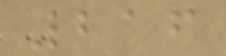216
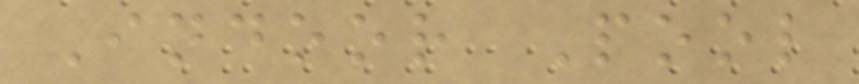Indoor Pool
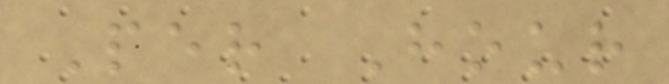Per Hour
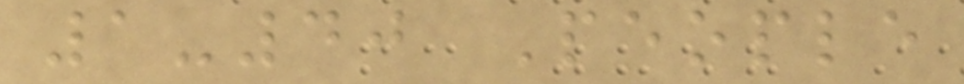1-40 People
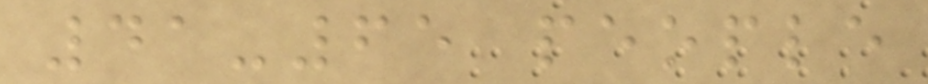41-65 people
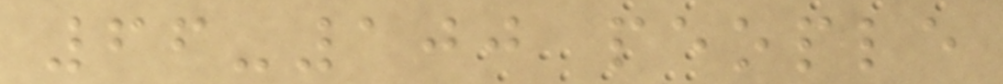66-100 people
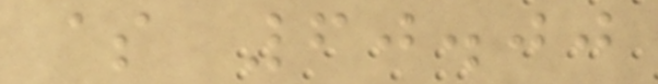$ 60.00
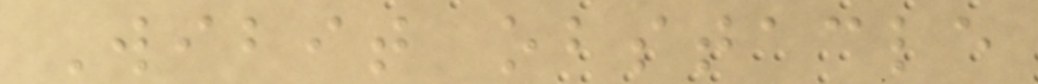Wibit obstacle
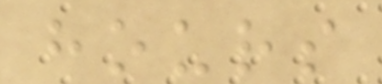hours
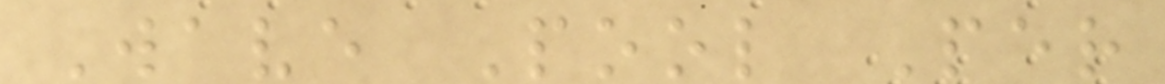Wave Pool Per
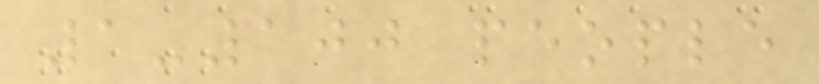1-100 people
